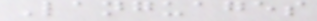Languages
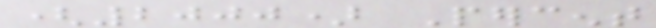(2000) Percent
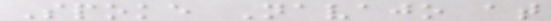Spoke Navajo at
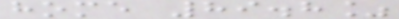home 89.8%
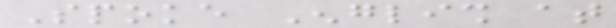Spoke English at
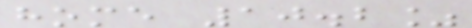home 10.2%
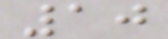10
